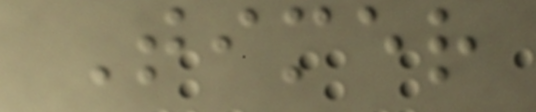Timer
